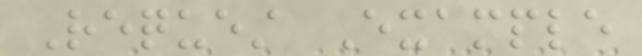Request Example
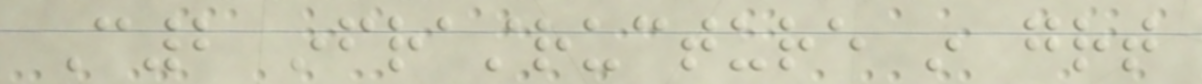C2 infrastructure in great
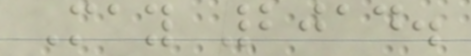May 2014.
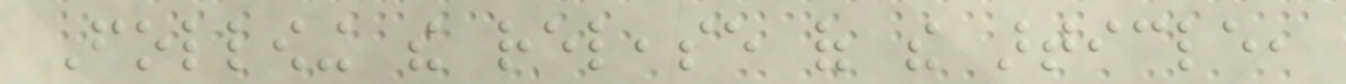Following the release of the article,
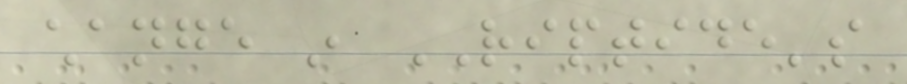change in RIPTIDE's
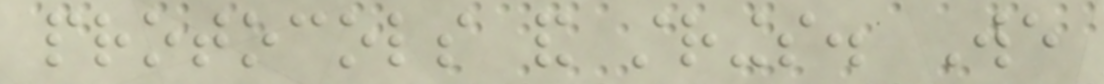protocols and strings. We
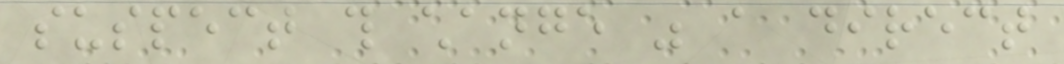suspect this change was a direct
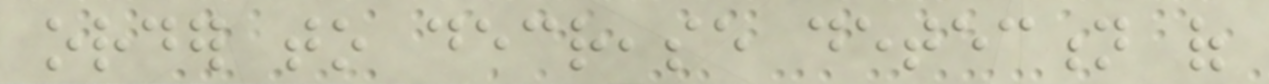order to decrease detection of
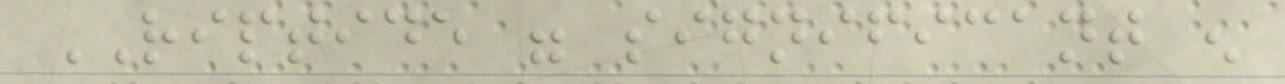RIPTIDE were significant enough
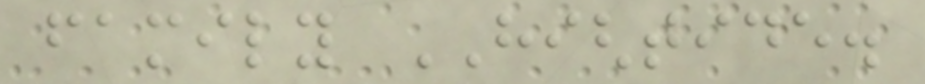family HIGHTIDE.
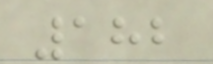182
